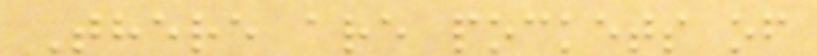There are pockets of
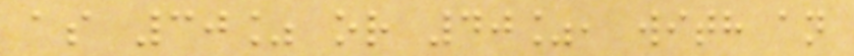as 30% or 40%, with an
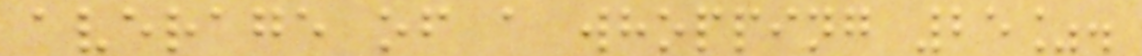average of a whopping 25%.
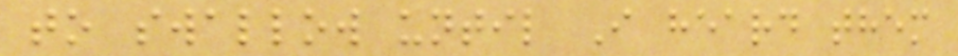to swallow until I heard them
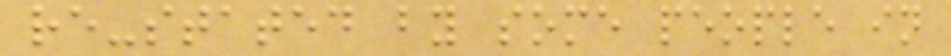re-stated by some people in
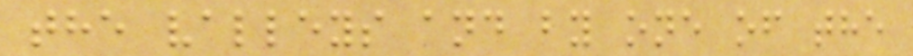the valleys and by one of the
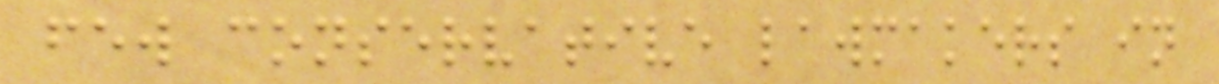few conservative lawmakers in
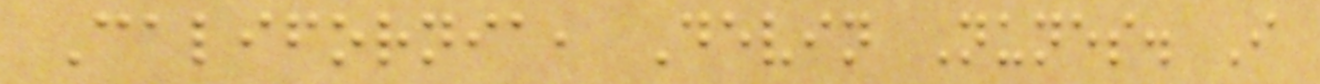California, Devin Nunes. I
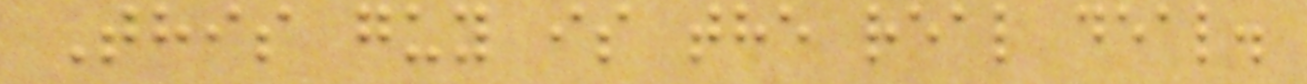This guy is the real deal.
